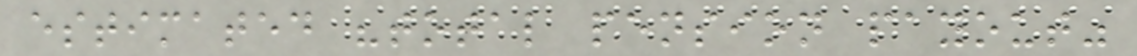estimated "total pension payout"
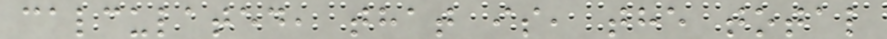calculated, that is, the total
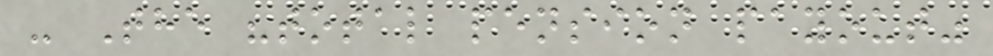- The "total pension payout"
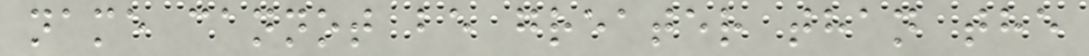name cannot be greater than the
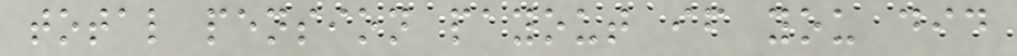total pension payout if you did
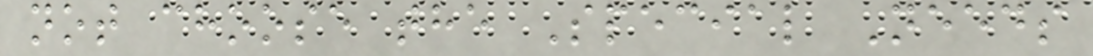not choose the Special Needs
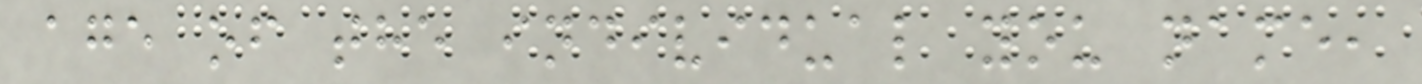age of the individual you name,
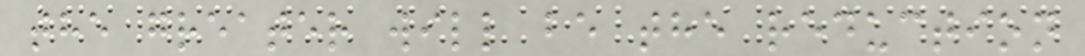the greater will be the reduction
